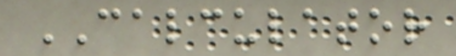CALCULATOR
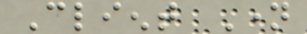Client Name
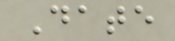Date
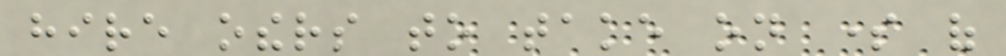hire others to take on some of
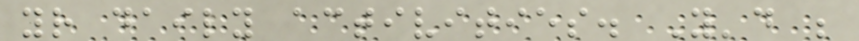your daily activities. You'd be
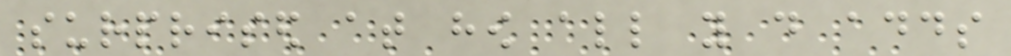surprised at how all you do adds
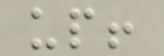up!
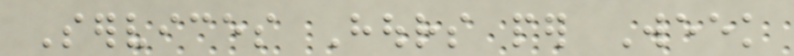Services Hours per Week
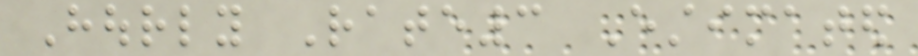Hourly Rate3 Estimated
